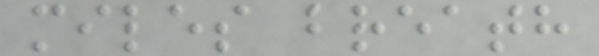miles breath
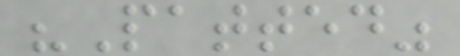"Patted"
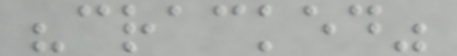"cracked"
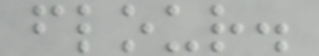flour.
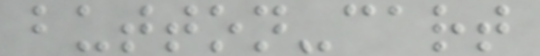button-cart
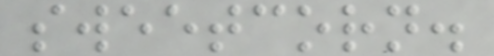sweetcorn.
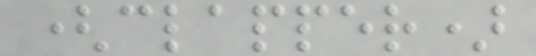(clapper)
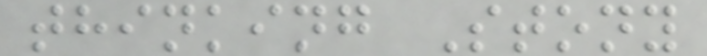thinking Stony
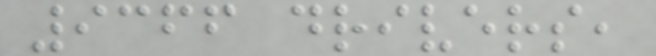9366 drivers,
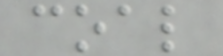coal
